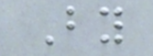By
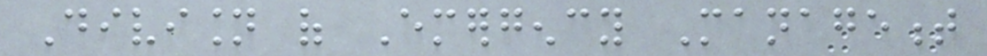Division of Emergency Management
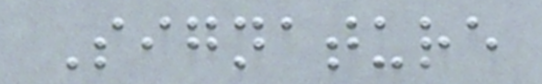Signature
